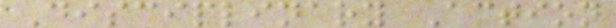Disciplinary Action
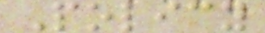Policy
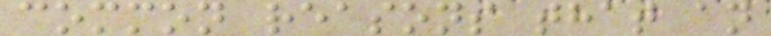common reasons that an
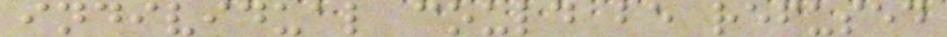individual could be refused
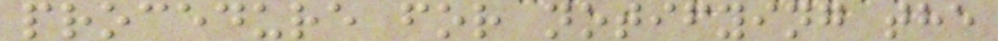procedure for notifying the
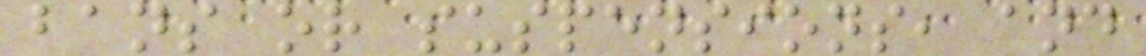bans or suspensions, and
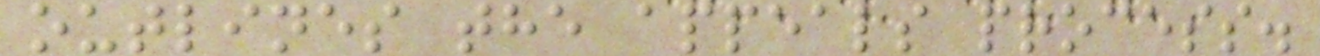outlines the appeals process.
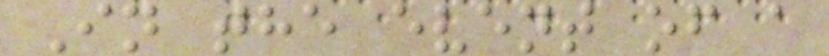In the event of a
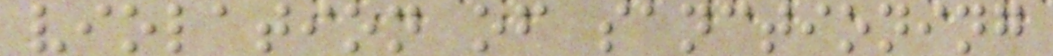violation of sanctioning
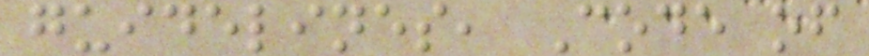guidelines, Code of
